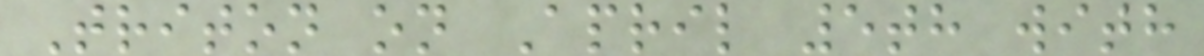Triton on April 5th with
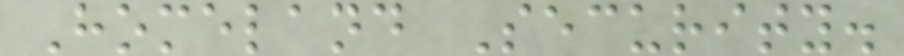Homeland Security.
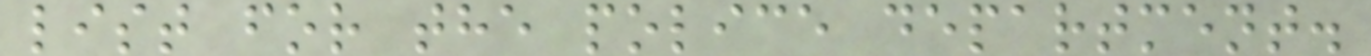list for the police department.
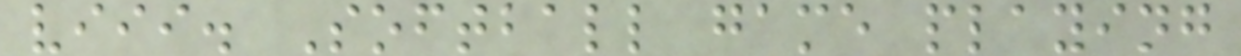viii. Softball game playing
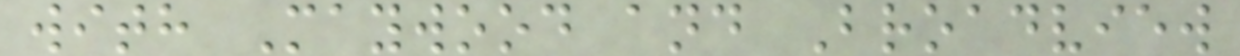with Maywood and Broadview
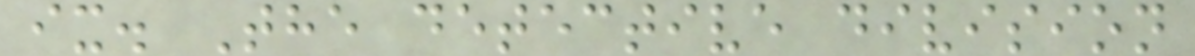ix. The detective division
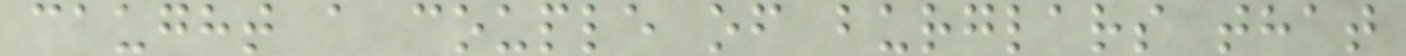caught a couple of burglars that
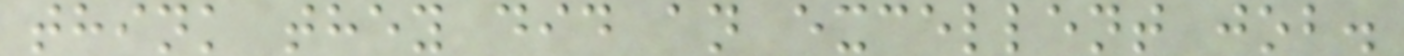think they did an excellent job.
